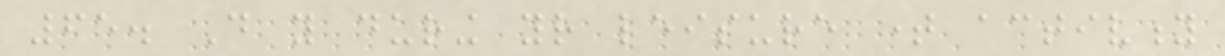65. Do you during your leisure time activity
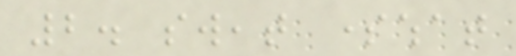2. sweat somewhat
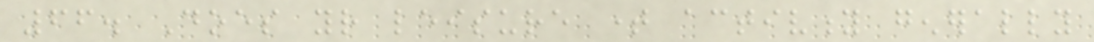66. Does your leisure time activity generally
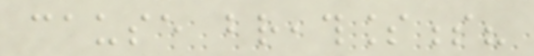cause breathlessness?
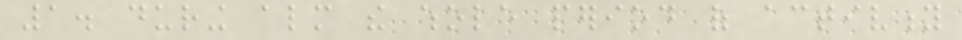1. during almost the whole period of activity
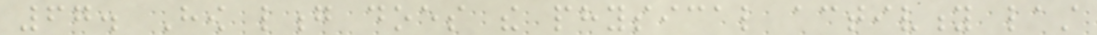67. How long does the physical activity last
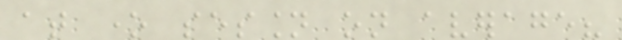at one session on average?
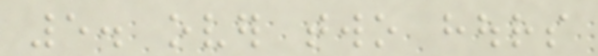5. over two hours
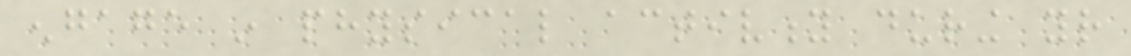engage in physical activity during your
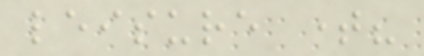leisure time?
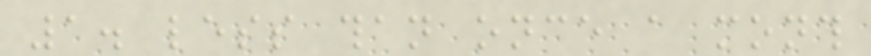1. less than once a month
